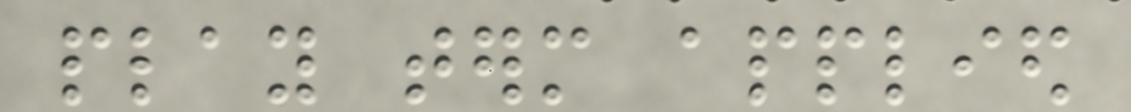play term applied
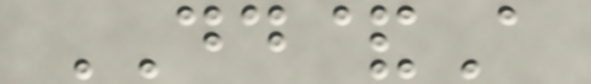DD&A
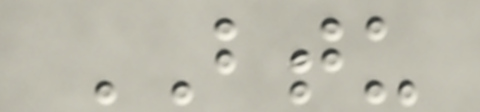BTU
